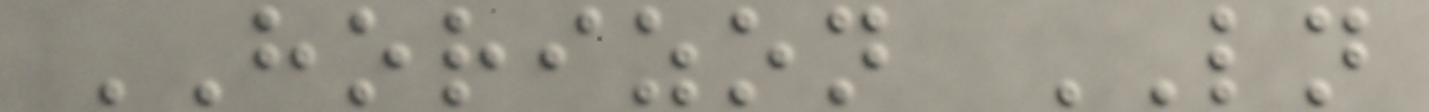HORIZON LN
